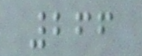266
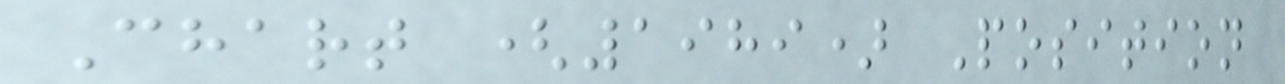Chart (1989) Position
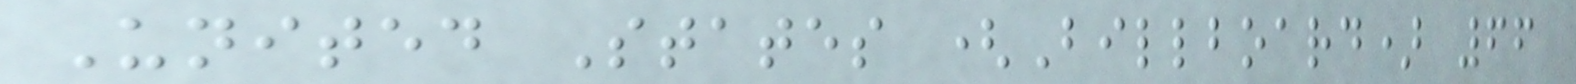United States (Billboard) 66
